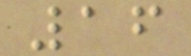16
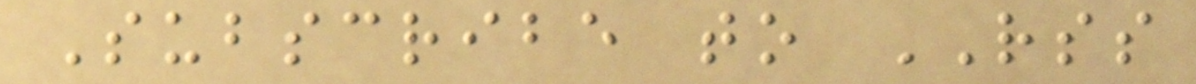Subscribe to RSS
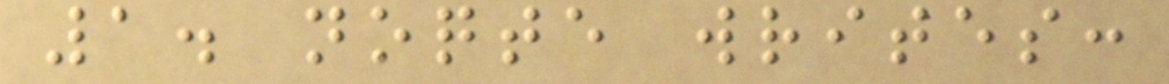1. noqte writes:
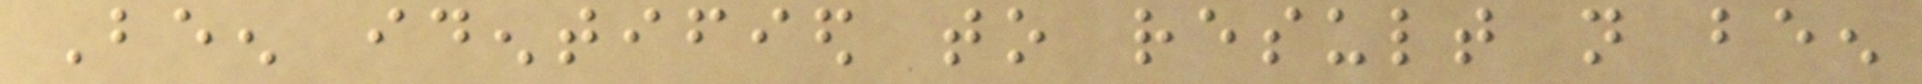Been identified to result not been
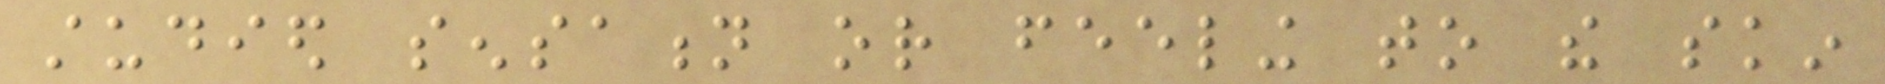studied sensation or feeling to the skin
